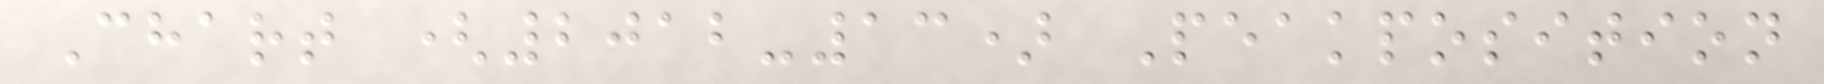Chart (2012-13) Peakposition
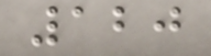120
